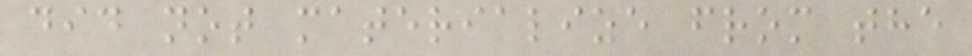did not materialize from the
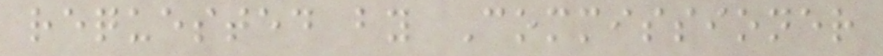requested by Commissioner
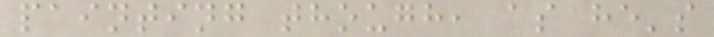painting though, as he's
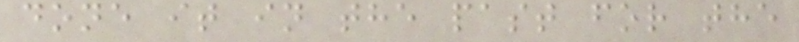done it in the past for the
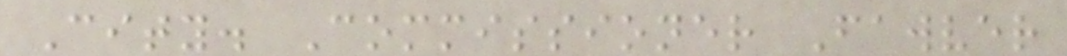City. Commissioner Fawver
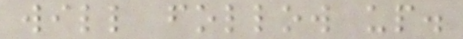will follow up.
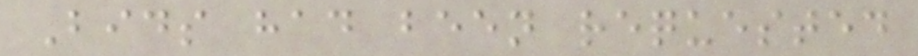Bids had been requested
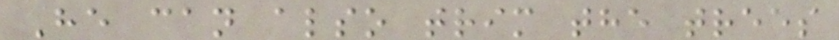He can also trim the trees
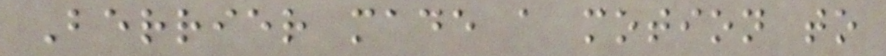Berrier made a motion to
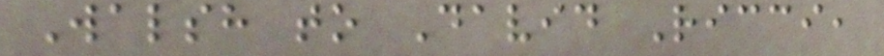Walsh to David Ricci,
